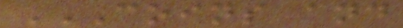COINS AND
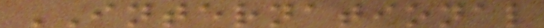INTERNATIONAL
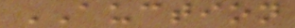AUCTION
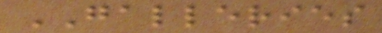GALLERIES
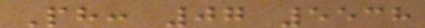Ph: 07 5538
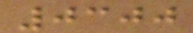0300
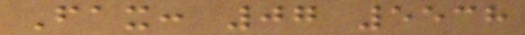Fax: 07 5538
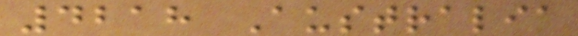4218 Australia
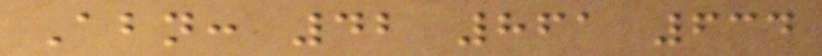Abn: 42 861 634
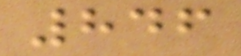846
